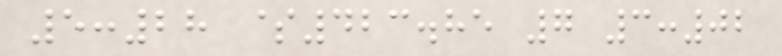5:28 $423.85 7 3:02
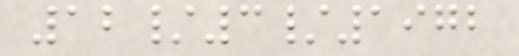12/3/1972
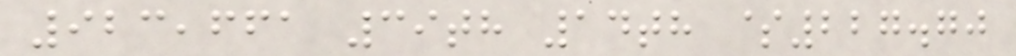923,661 39th 14th $227.70
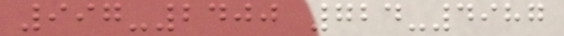997-2400 724-4987
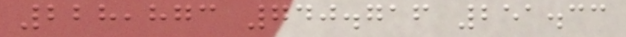228,873 740.716 251.33
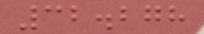32.278
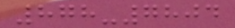878-7804
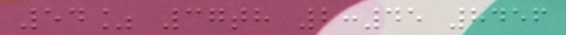54% 37th 2:45 8456
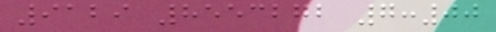9129 8553272 7:00
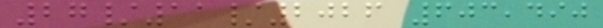27/11/2026 603,490
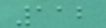112
